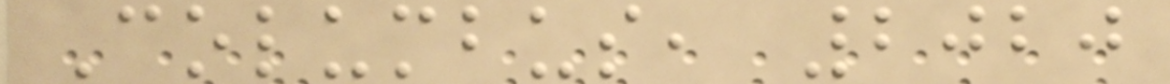Columbus, 2020
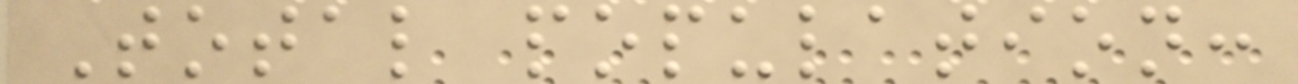Total population:
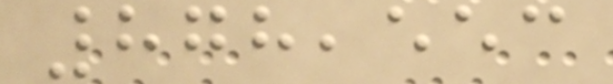878,553
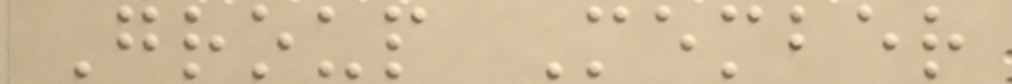Group Member
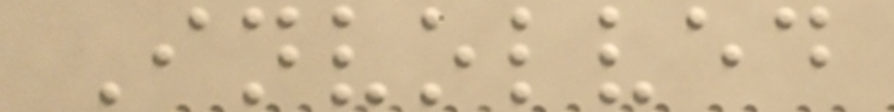Involved
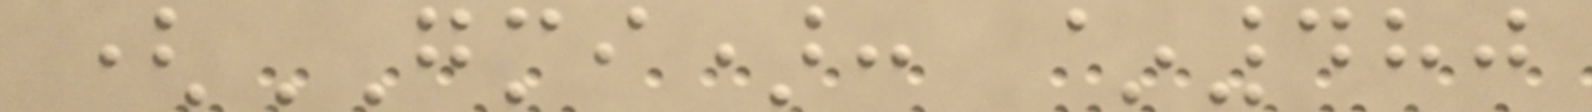(GMI): ~480
